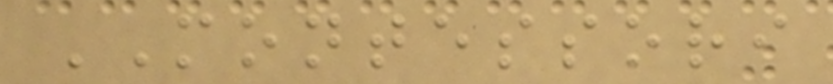MONTESSORI
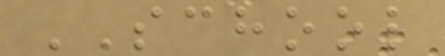SCHOOL
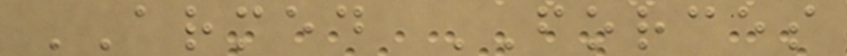ARMED FORCES
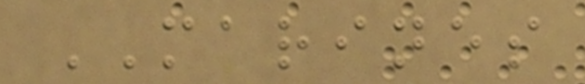MARINES
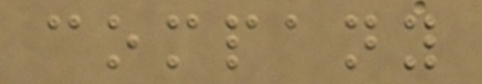company
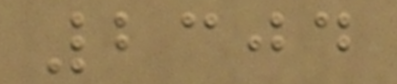2304
